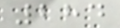284
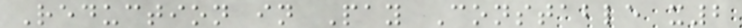Reduction in Pay Constable x2
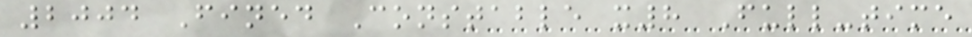2004 Fined Constable x8 Full-time
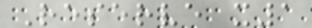Reserve x1
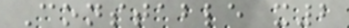Constable x2
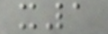x1
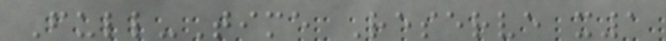Full-Time Reserve x1
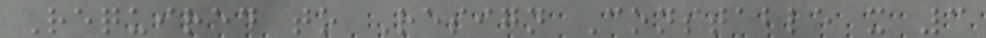Required to Resign Constable x 3
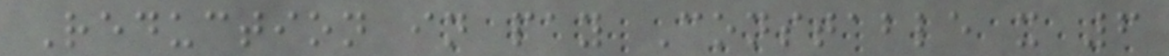Reduction in pay Constable x 6
